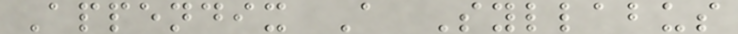Appendix A Syllabus
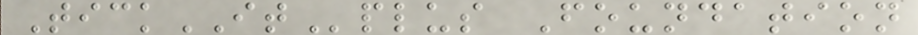TickITplus Foundation
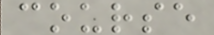course
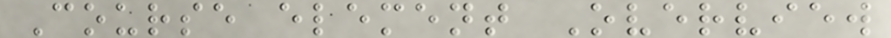Course element Overview
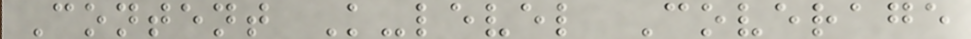Content K-level Coverage
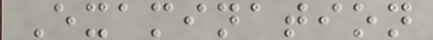Examination
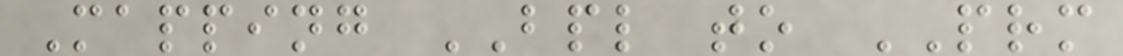Mapping BPL to PRM
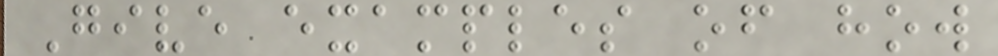Give examples of how
